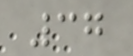37
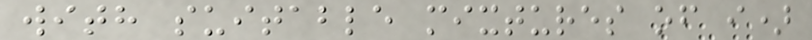with suitable mixtures of i)
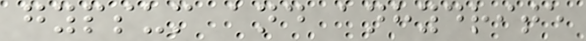gypsum and anhydrite
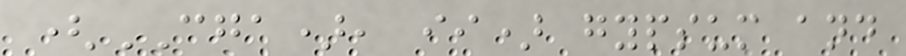(CGA), ii) gypsum and
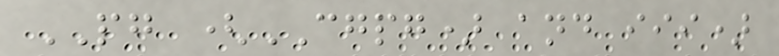PG (CGPG) and iii)
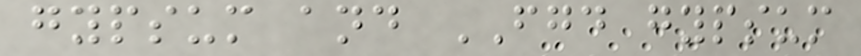gypsum and FGD gypsum
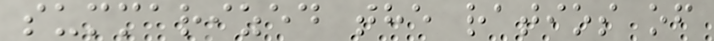summarized the ratios of
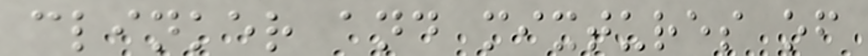clinker and mixtures of
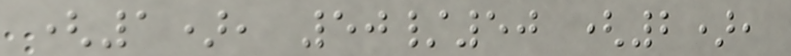(1), 50/50 (2),
